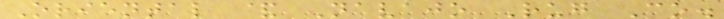Oriental & Navajo Rug Co.
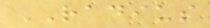RADIUS
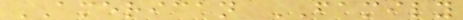AMERICAN FAMILY
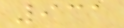931
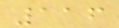116
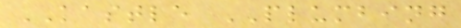KASTLE PLUMBING
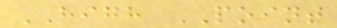HIGH POINT
